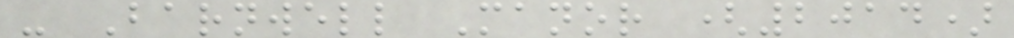- Barnwell Manor (2014)
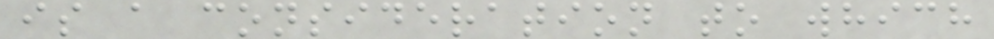is a consideration to which
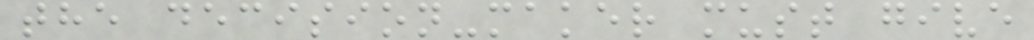the decision-maker must give
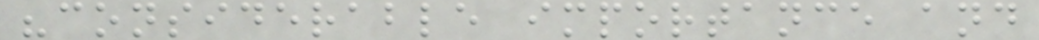"considerable importance and
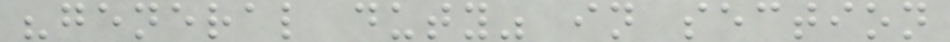"general duty" in section
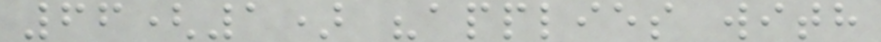66(1) "applies with
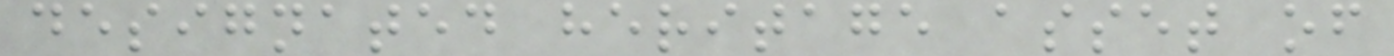designated heritage asset of
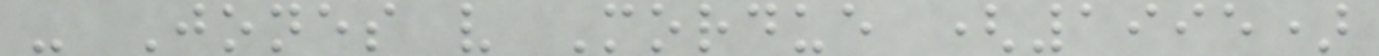- Jones v Mordue (1995)
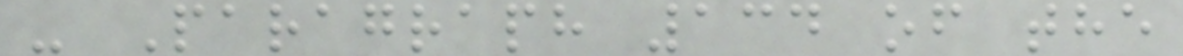- Paragraph 134 of the
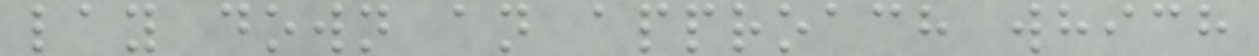lay down an approach which
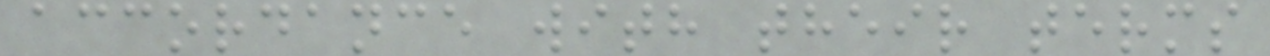accordance with their terms
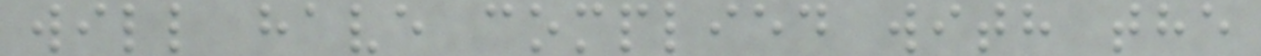will have complied with the
